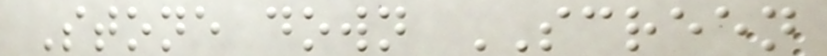Stone down SCREEN
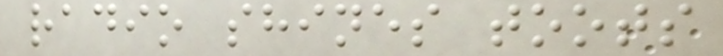radio shines toots
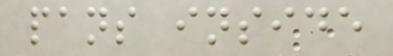pans inside
